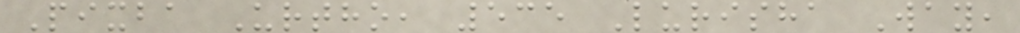Pixba Urtho, 535 Lurisha Way,
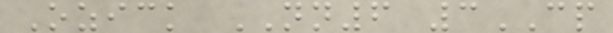Ozick NN6 3CP
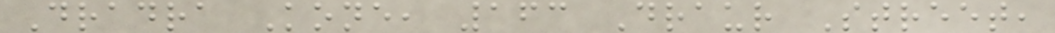Dradra Kone, 163 Draur Street,
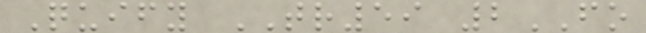Quify TR59 2FO
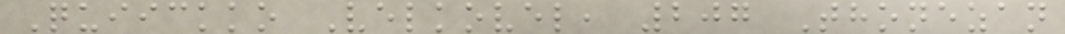Quiickko Velkovel, 207 Thonezan
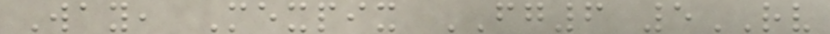Way, Mexpix FG6 5RV
